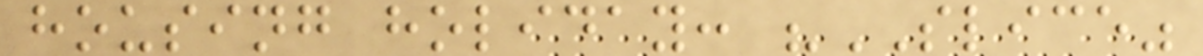housing holiday: "SLICE"
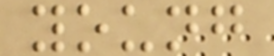young
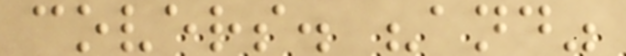covers. "and"
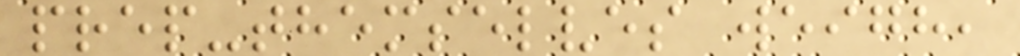prep-themselves weigh,
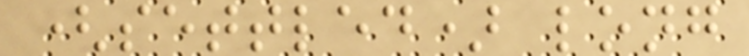(settled) long
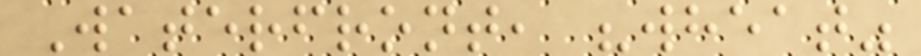Waterfront, "wheat"
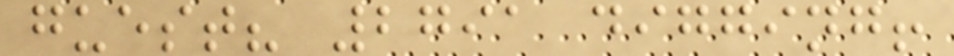guest? 2791 digging!
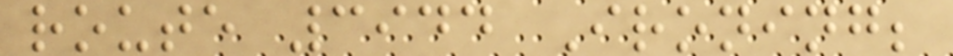route 3944 Ironing;
